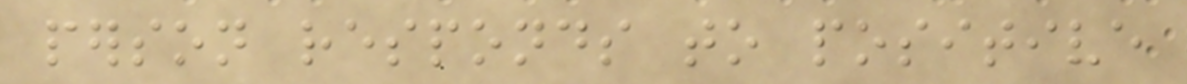person responds to positive
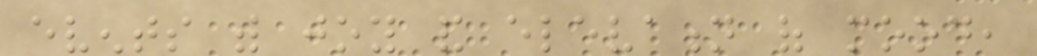events with joy and elevation of mood,
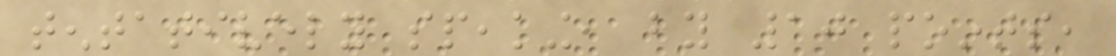tentatively speaking, by 10 points,
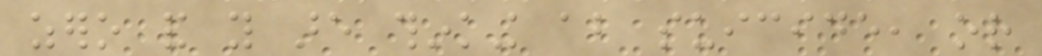zero and you are thinking about suicide, or
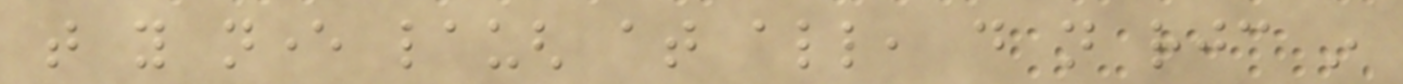that you never laugh at all, do not rejoice in
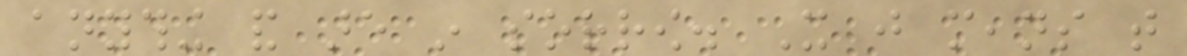anything and are in sorrow. It just means that
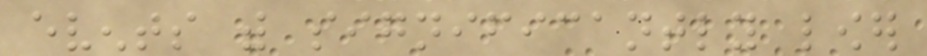events with significantly lower
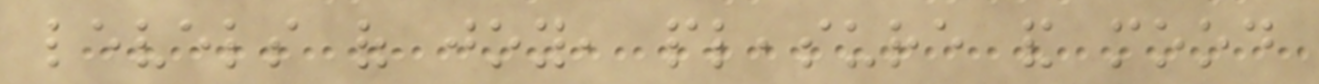levels of joy, pleasure and mood
